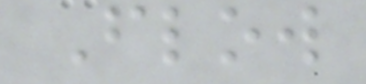Flow
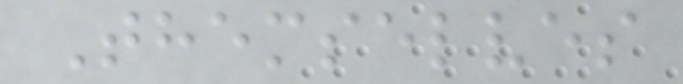Themselves
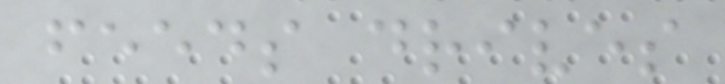feeds drives
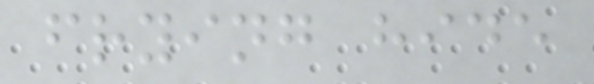frying hide
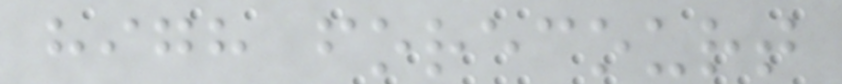high forecourt
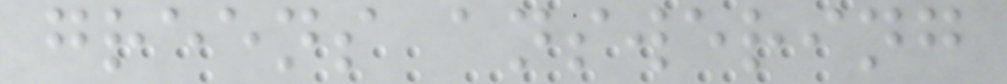greens answering
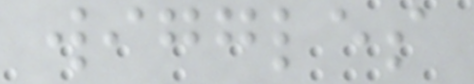wiggles
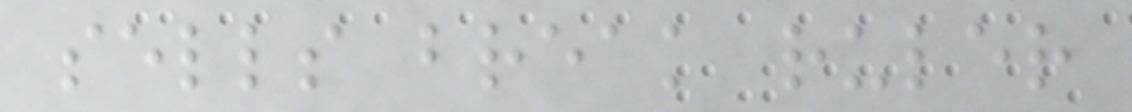sells break ruler
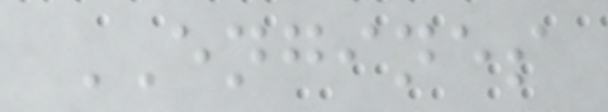ENGINES
